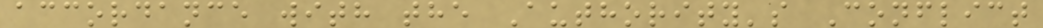accordance with the Authority's Conflict
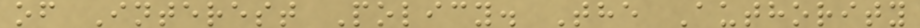of Interest Policy. The Authority
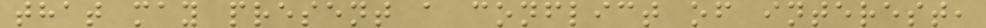that may present a conflict of interest,
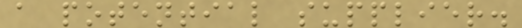a potential supplier.
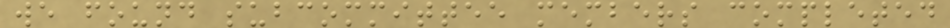we found subcommittee members completed
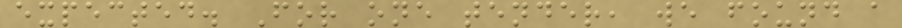expected. For one tender, we found a
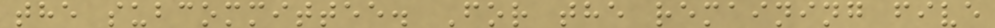the subcommittee. For the remaining five
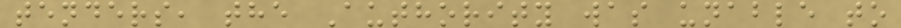tenders, the Authority was unable to
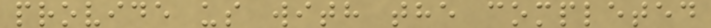provide us with the completed
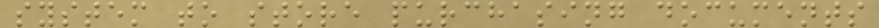system to store purchasing documents
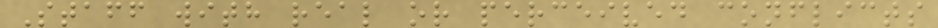Staff with real or perceived conflicts
